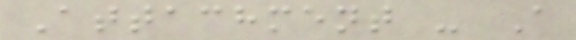Attachment - A
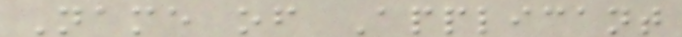Name of Applicant
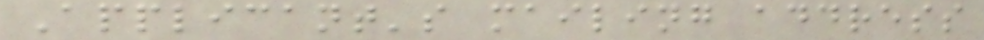Applicant's mailing address
